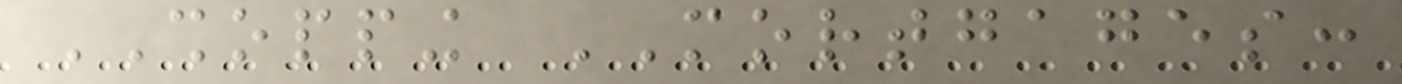SHOPPING MORTGAGES:
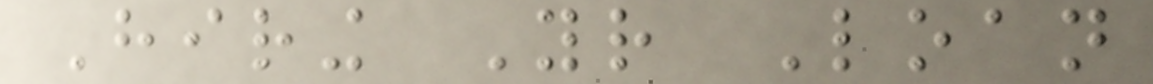Hiring Your Loan
